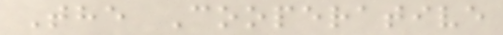The Cooperative
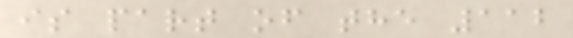is part of the 112
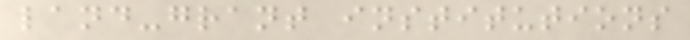land-grant institutions
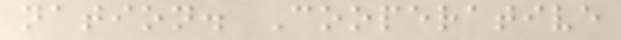nation. Cooperative
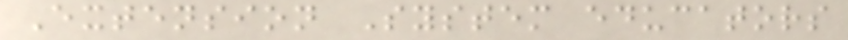Extension System educators
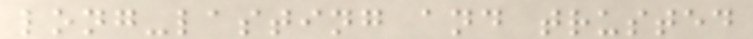long-lasting and trusted
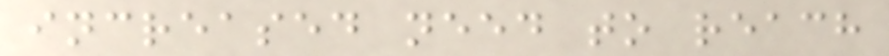increased need to reach
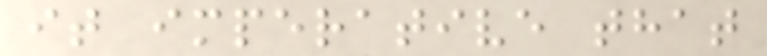it imperative that
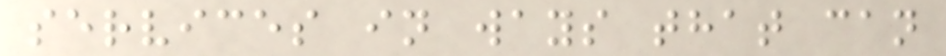services in ways that can
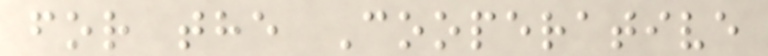for the Cooperative
